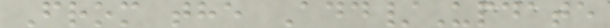From the Add/Update
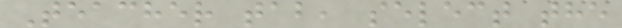Teacher tab, select the
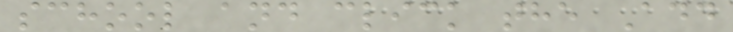school and click the Add
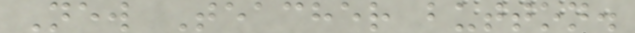New Teacher button.
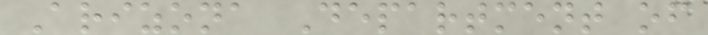Arizona Department of
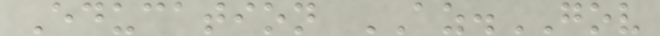Education AZ.GOV
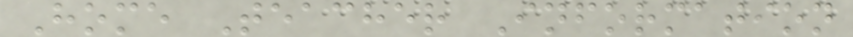Home Teacher Information
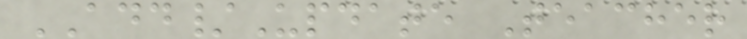ADD/Update Teacher
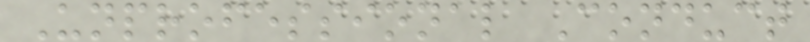Unprofessional Conduct
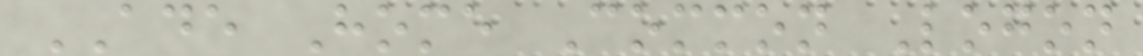ADE Home Common Logon
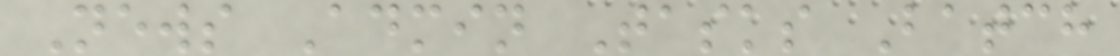News Admin Tasks Batch
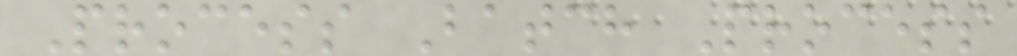Process Batch Process
